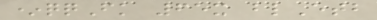*qqFk 65x blEtb
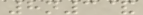8n3&
